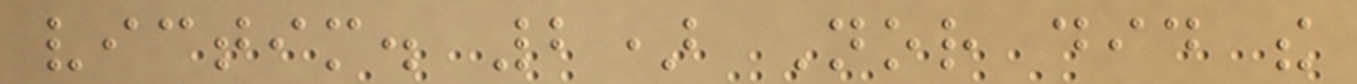victim. 2) Nor did the
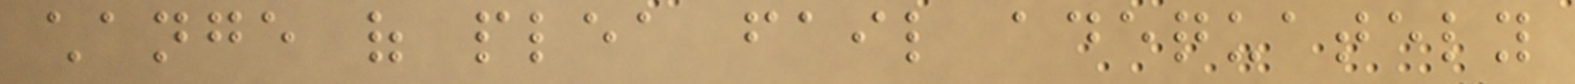change of plea fail adequately
